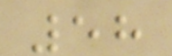58
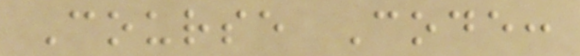Course Code:
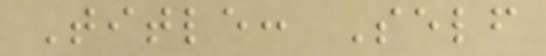Title: Self
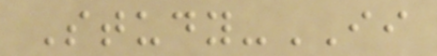Study-II
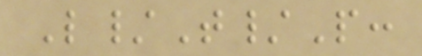L/T/P:
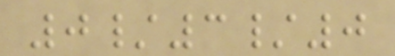0/3/0
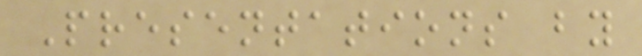Presentations by
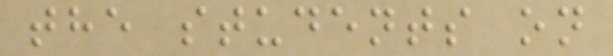the students on
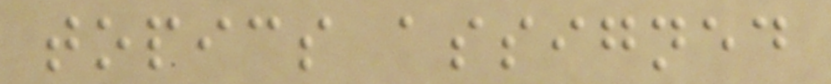topics assigned
